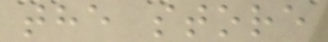the store
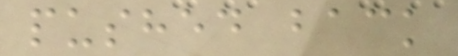pushed back
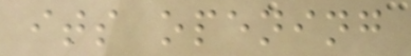its opening
